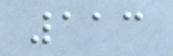113
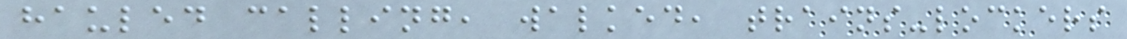hauled calling, walked, trains-lockers
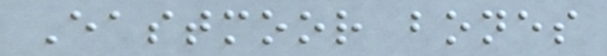Eastmoor bones
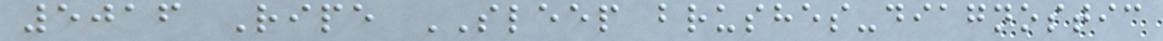5016 Ripe SLEEP brushes-diagnostic
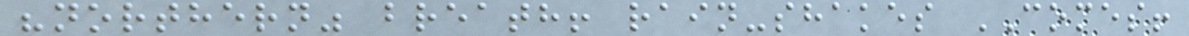"northern" breath! rain-shakes COMES!
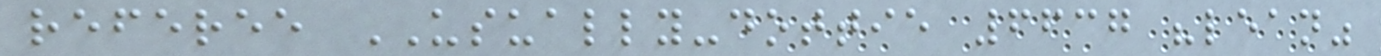referee USUALLY-dottie 6637 "lean"
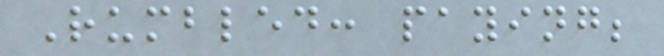Rumbled: paying;
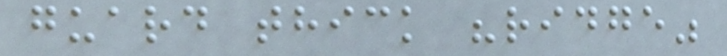guard thick "ridge"
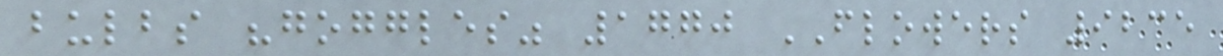bulbs "goggles" 1770 FLOWERS 9235
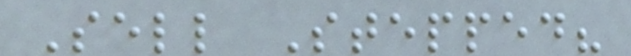Sell Stepped?
